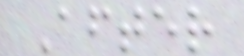After
